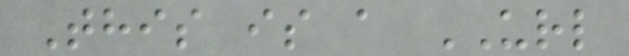This is a URL
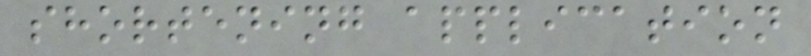shortening application
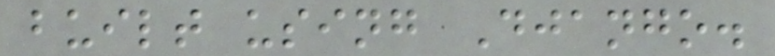built using Django.
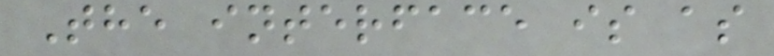The interface is as
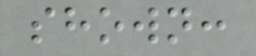shown:
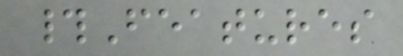#Features
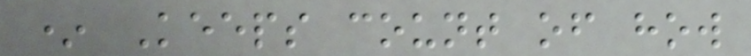* Keeps count of how
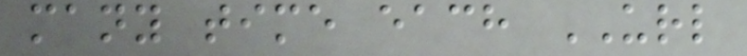many time each URL
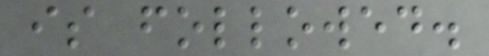is followed.
